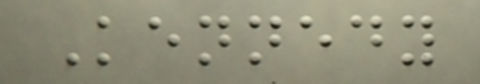Kennedy
